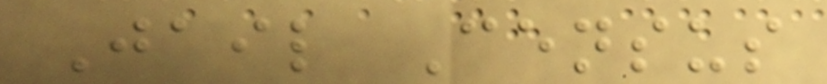Jail Census
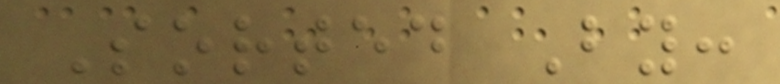Sorted By:
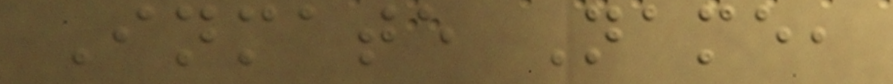Inmate Name,
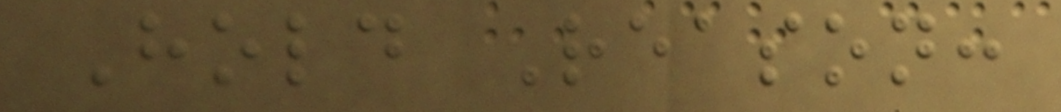Hold Reason:
